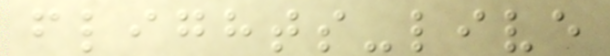flights-live
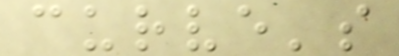curve's
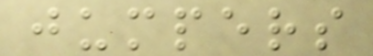jumpers
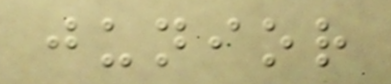junior
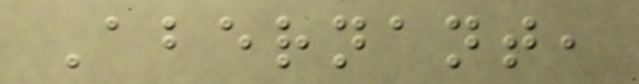Abernant,
